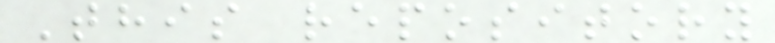This repository
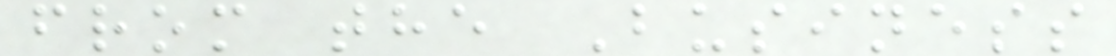from the Business
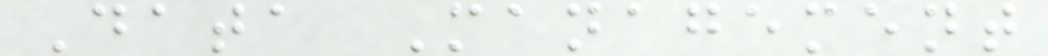Data Management
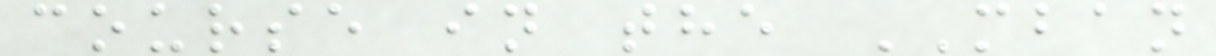course in the MBAN
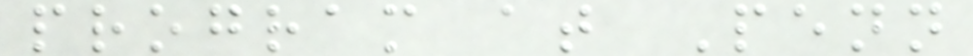program at Penn
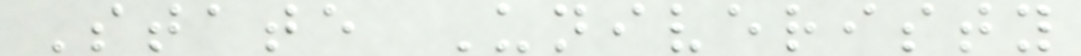State Univeristy
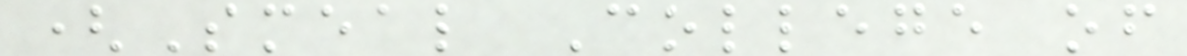(Smeal College of
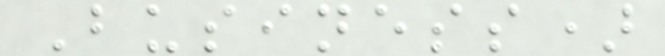Business)
